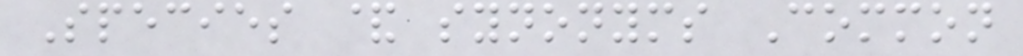Species & synonyms Common
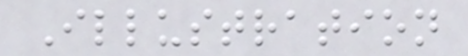Illustration
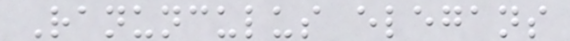Ranunculus elegans
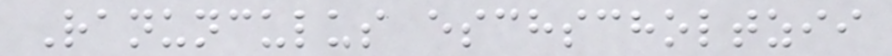Ranunculus eschscholtzii
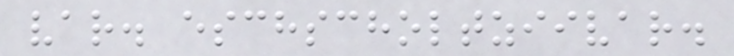var. eschscholtziivar.
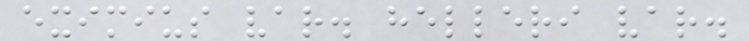eximius var. helleri var.
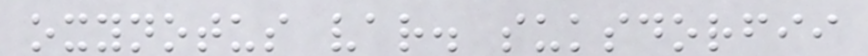oxynotus var. suksdorfii
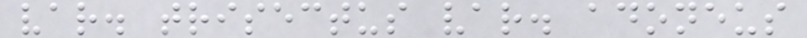var. trisectus var. adoneus
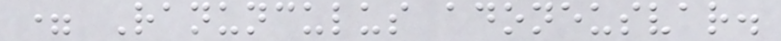= Ranunculus adoneusvar.
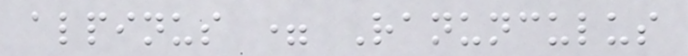alpinus = Ranunculus
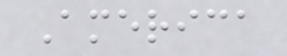America
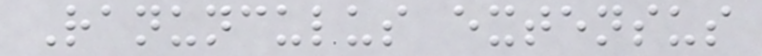Ranunculus extensus
